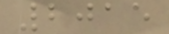2015
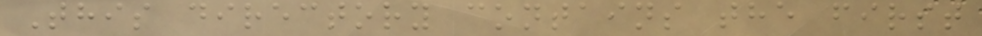This directory contains the first
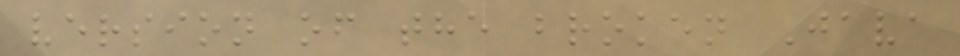version of the broken Java
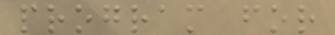program for
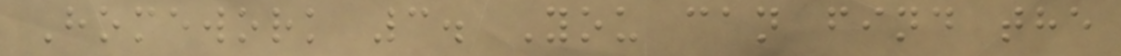Homework 3. You can find the
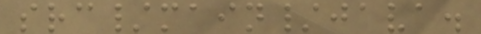src/main/java.
